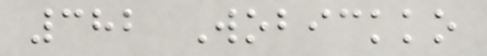382 Wobickko
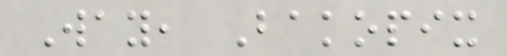Way, Bakopix
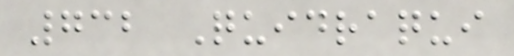732 Quidraqui
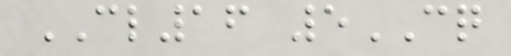CL16 5CQ
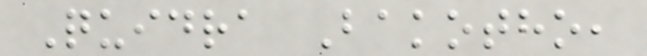Quidra Bakotho,
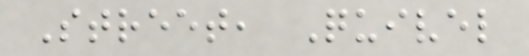Street, Quivel
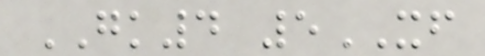GK4 5XF
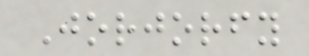Jorjorfy
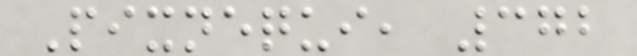Pixnequi, 372
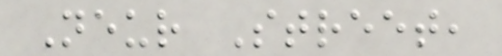Neur Street,
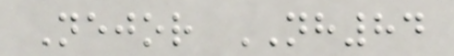Nejor NH84
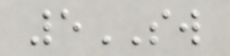5SW
